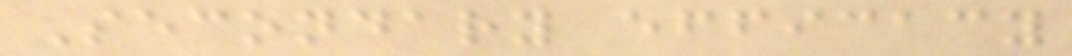Secondary efficacy
